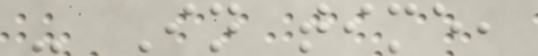- In time,
